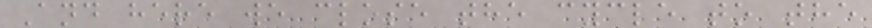And here we close the cycle to the
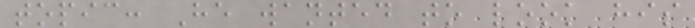topic: He wanted to look his
